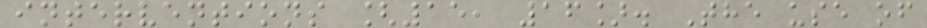interventions [15, 16]. The use of
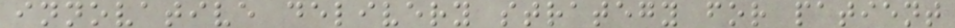innovative delivery strategy for patient
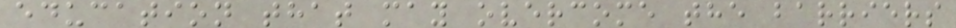education that may overcome the barriers
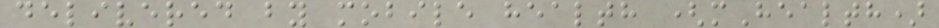delivered by mobile health (mHealth)
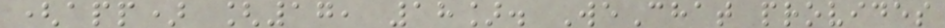(app) [17, 18]. WeChat provides
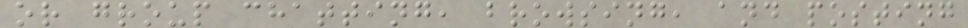or group chatting, browsing, and posting
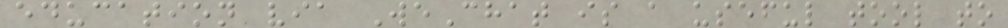education via WeChat is a useful tool to
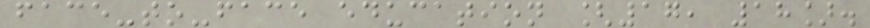face-to-face education [17, 18].
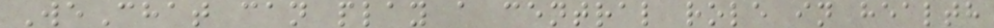WeChat can play a central role in health
